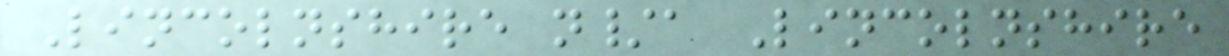Lincolnshire n/a Lincolnshire
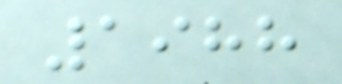1988
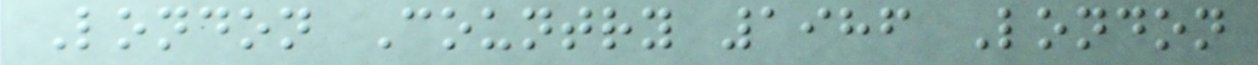London Country 1986 London
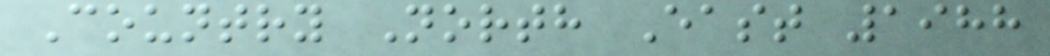Country North East 1988
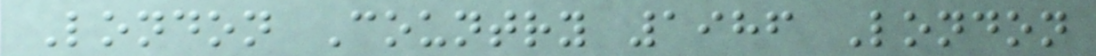London Country 1986 London
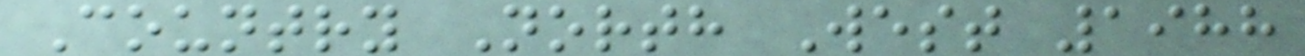Country North West 1988
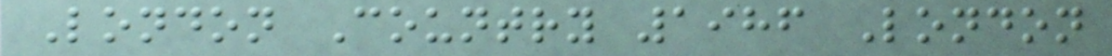London Country 1986 London
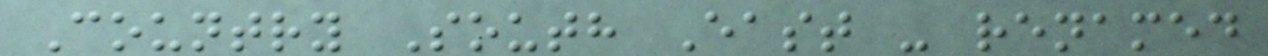Country South East - renamed
